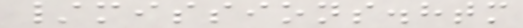/missions.htm
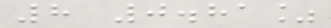8 0.81%
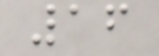16
